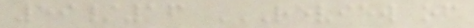59/16 REVIEW OF
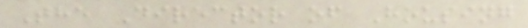The Director of Housing
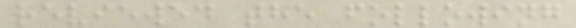reviewed the following
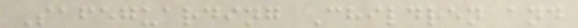Safeguarding Children and
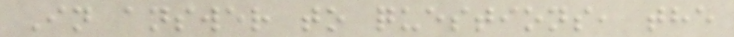In answer to questions, the
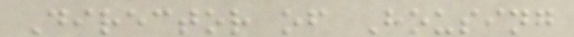Director of Housing
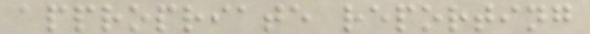appropriate reporting
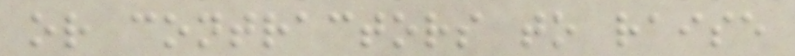or contractors to raise
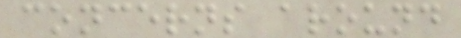concerns around
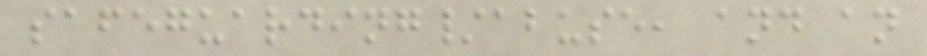safeguarding/abuse, and an
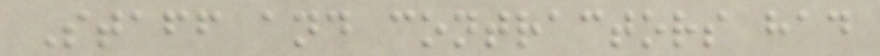Staff and contractors had
